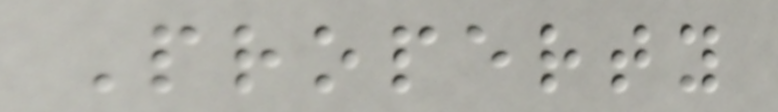Property
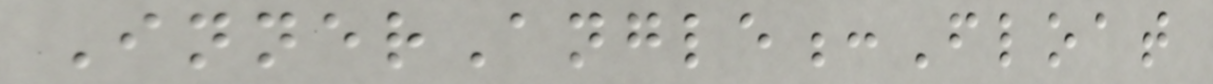InnerAngle:Float
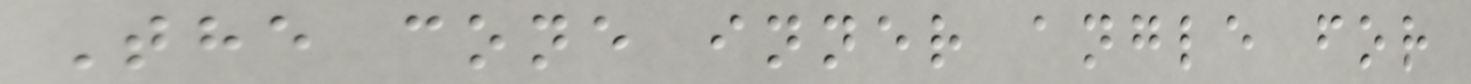The cone inner angle for
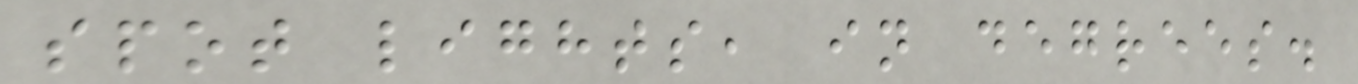spot lights, in degrees.
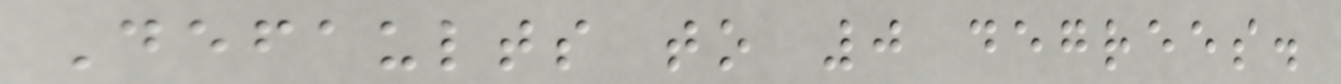Defaults to 0 degrees.
